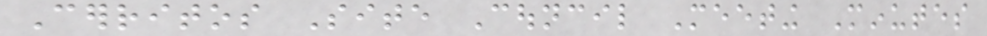Cerritos Site Council Meeting Minutes
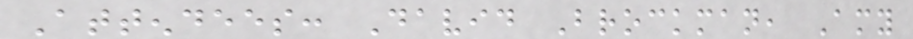Attendees: David Brockman, Amy
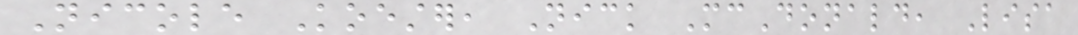Nicole Koester, Nick McDonald, Lisa
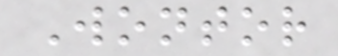Wontor
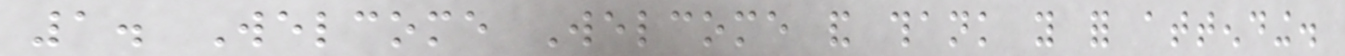1. Welcome Welcome and thank you for attending.
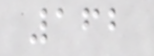162
